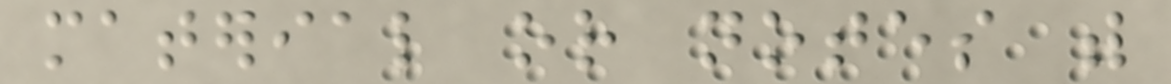material or notes with
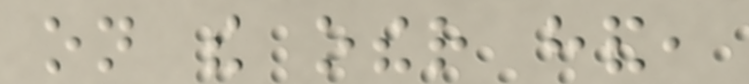on the other hand,
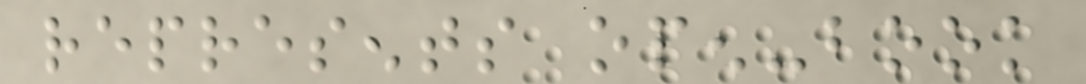represents open-book
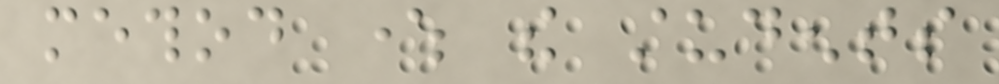method where the students
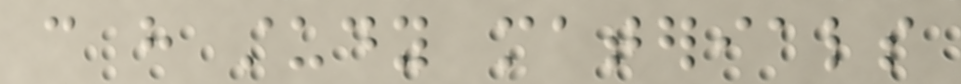can have study materials
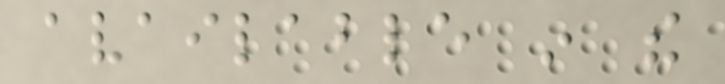available in the
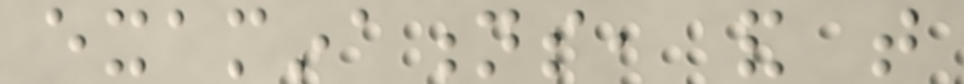examinations, and that
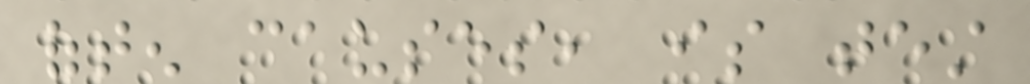often causes, is test
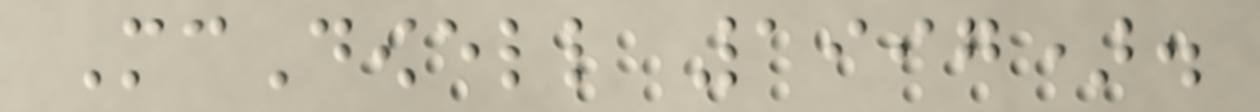McDowell 1997).
